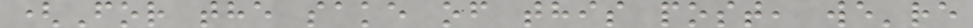(For the sake of this post, we're
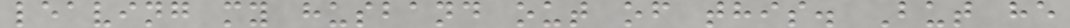leaving my husband out of this. But he
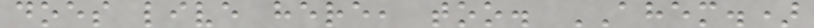does live here, too. AHEM.)
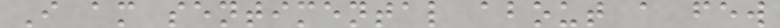I am sentimental about a few
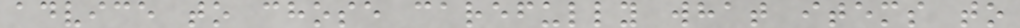advice to chose carefully what items to
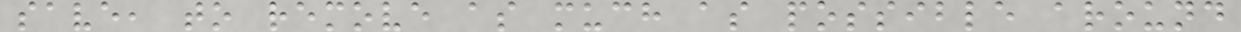save, to remove as much as possible around
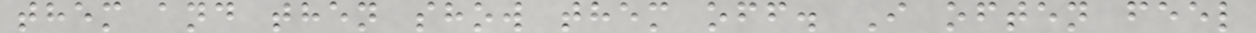them and then show them off. I often feel
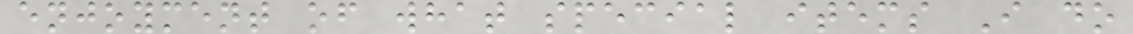enjoyment of what special items I do
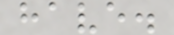have.
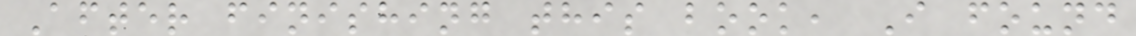After finishing this book, I found
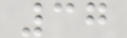37
